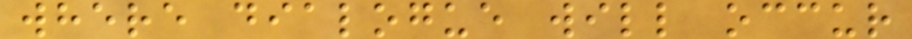where dialogue will occur
